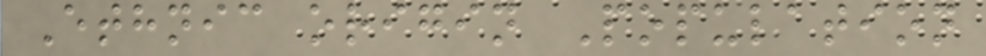Ethnic origin Population
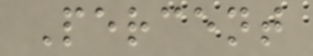Percent
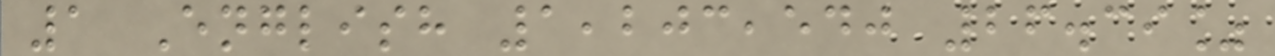1 English 1,203,540 26.39%
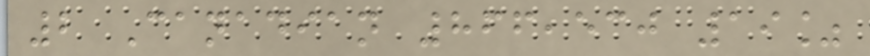2 Canadian 866,530 19%
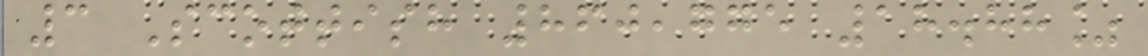3 Scottish 860,775 18.88%
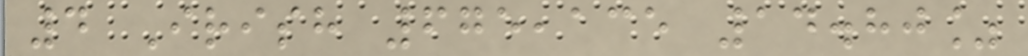4 Irish 675,135 14.80%
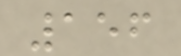156
